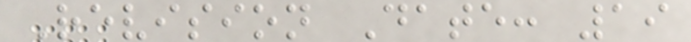Revision Date: 19
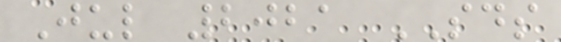Jul 2021 SDS
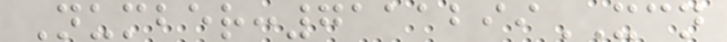Number:7111299XCN
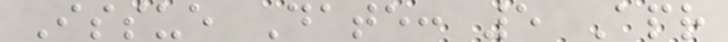Issue Date: 5 Apr
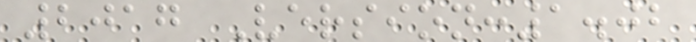2017 Version:1.02
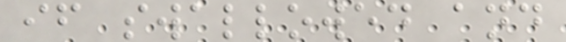if swallowed and
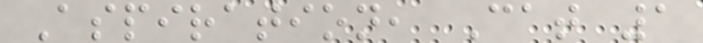Aspiration, Cat 1
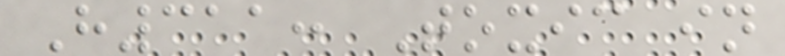H311: Toxic in
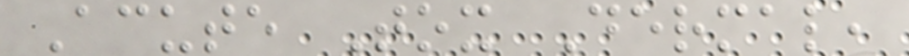Acute Tox Dermal,
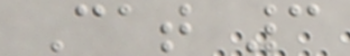Cat 3
